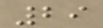29
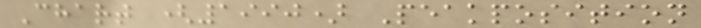Chart (1990) Peakposition
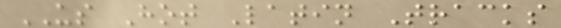US Hot Latin Tracks
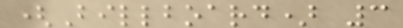(Billboard) 3
